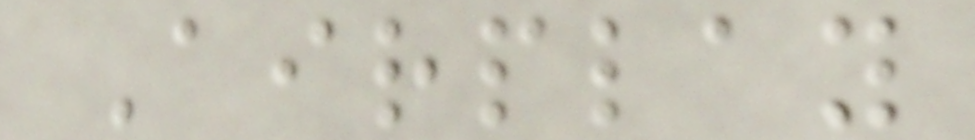Airplay
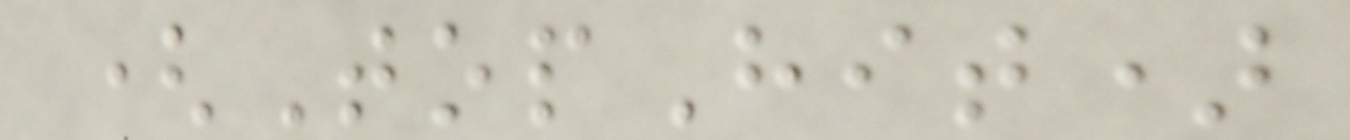(TopHit)
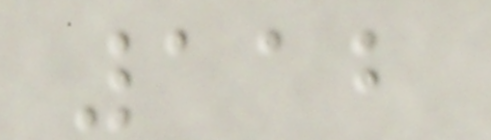112
